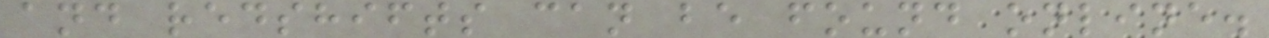and redshifts can be found online.
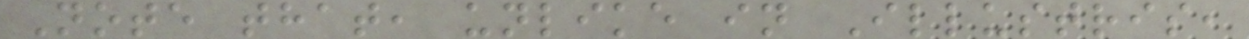Note that, unlike in Illustris,
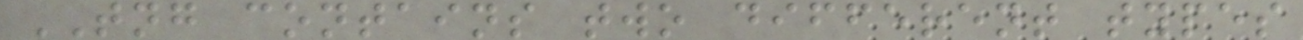TNG contains two different types
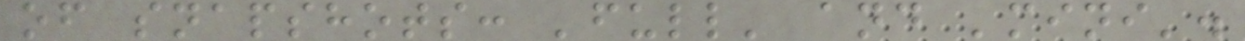of snapshots: 'full' and 'mini'.
